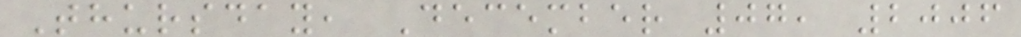Thursday, December 07, 2006
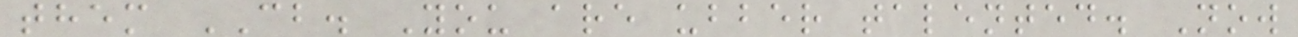them CB. You are ubber talented. Now
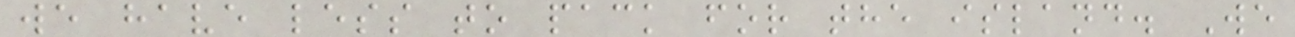we have less to pack for the island. We
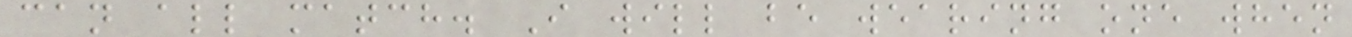can all match. I will be wearing one when
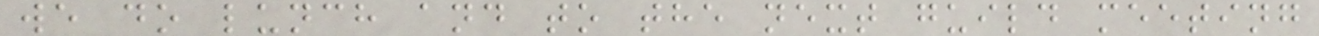we do lunch and to the next guild meeting
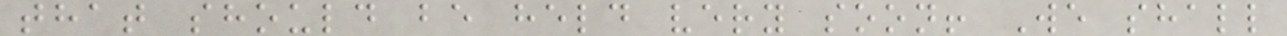that should be held very soon! We shall
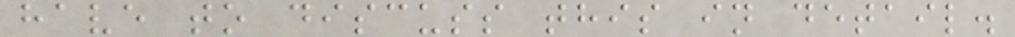have to discuss this in detail.
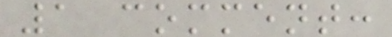1 comment:
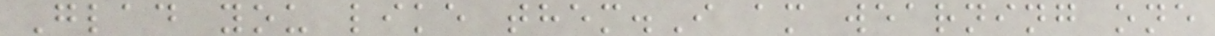Glad you like them.I am wearning one
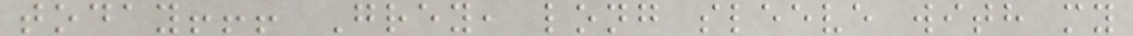today!!! Grey, long sleeve with my
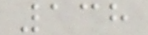138
